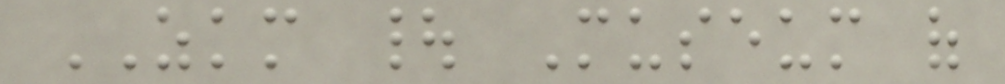ZKM | Museum of
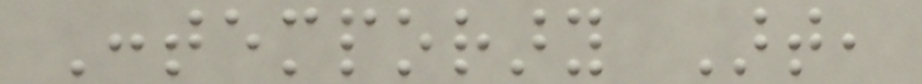Contemporary Art,
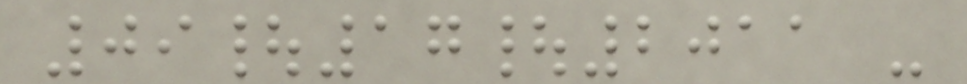09|17|2011 -
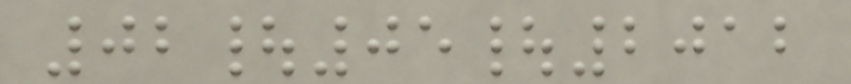02|05|2012
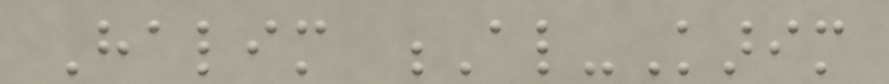Halim Al-Karim
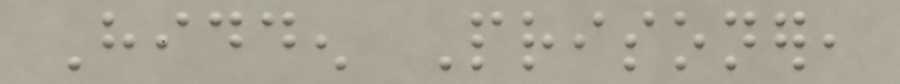Hidden Prisoner,
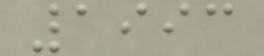1993
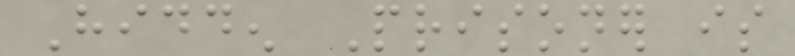Hidden Prisoner is
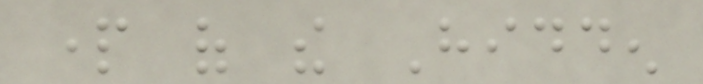part of the Hidden
